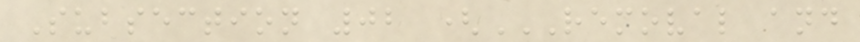Subsection 02 (REMOVAL AND
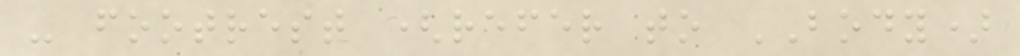- footrest (refer to BODY)
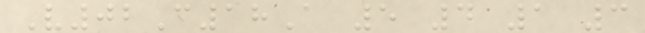V02C18A 5 4 1 3
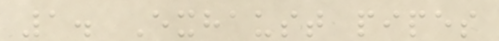1. Exhaust pipes
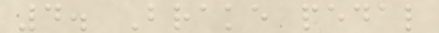4. Brake pedal
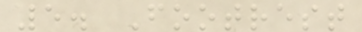5. Footrest
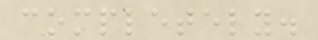completely.
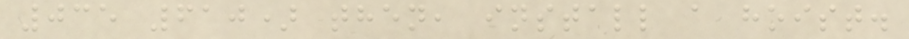035 610) then, install a hoist.
